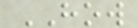HOW
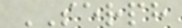SERPH
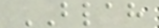BLAH
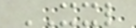XXL
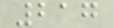217
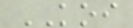KOI
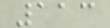113
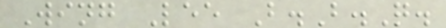Wing Lee B.B.Q.
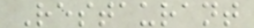Restaurant
